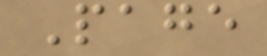Page
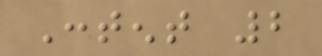Content 2
